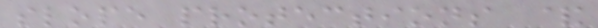slope protections &
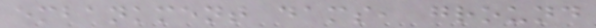embankment dams, ground
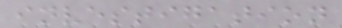investigation
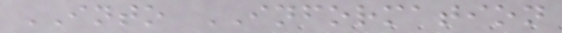INTO INFORMATION
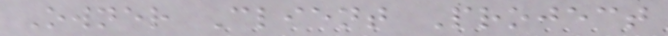Owner Client Project
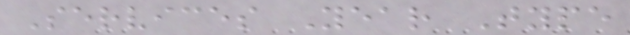Services Year Type
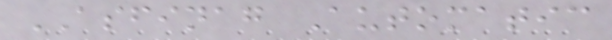ASFINAG Automatic
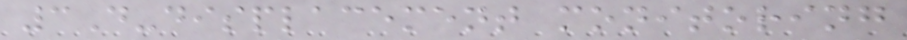3D-displacement monitoring
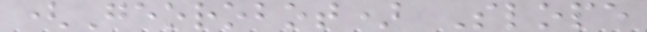(Georobot) Slope
